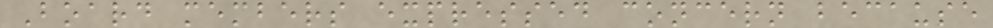Board members expressed concern because
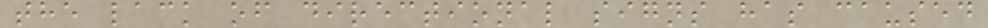the lack of directional signs has caused
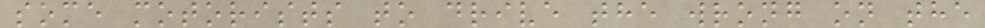some motorists to drive the wrong on the
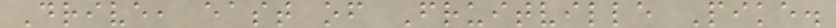Drive, east of Fruitville Pike.
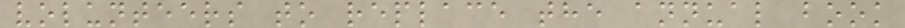volunteers to replace the annual book
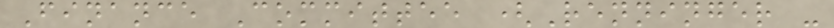Finance Committee (Renninger -
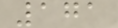171
